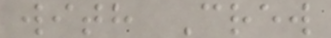with Crew
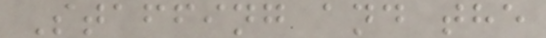Staffing and the
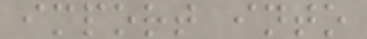import into
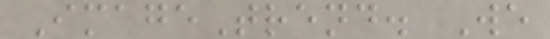ImageTrend. We
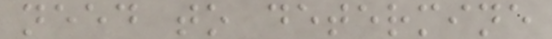need to determine
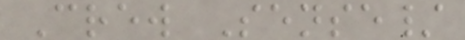Crew Sense/
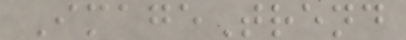ImageTrend
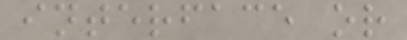interface or
